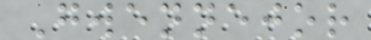Gwennejor
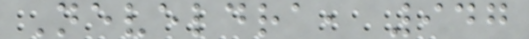Neveldra, 947
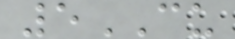5CU
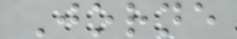Jorne
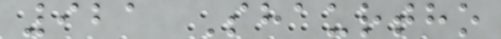921 Shaurtho
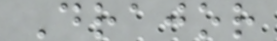Drajor
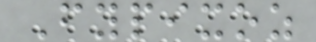Fypixoz
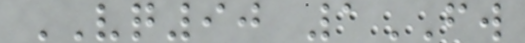VQ90 1FW
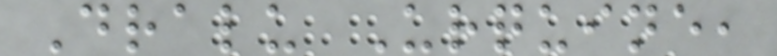Dralu Urquine,
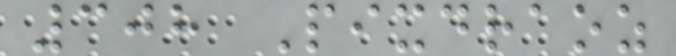308 Pixdraoz
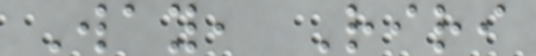Way, Riri
